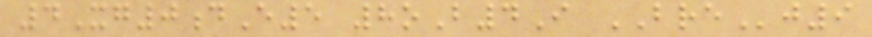4Xg0dE5 8oB4I BREj9
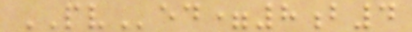PVed=8b4
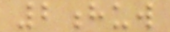2huw
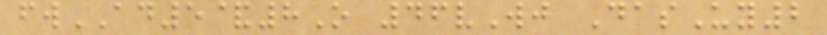fwAD5&8O 46vWj DasUy2
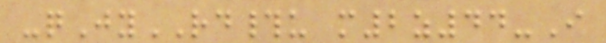-qJyRD#u m2z44-I
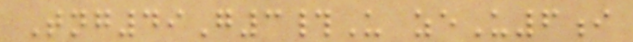Tng49G3#U zeU6i
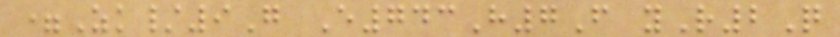=Zk/9G E743H7F yR2Q
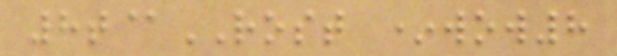8t@ROST *wow8
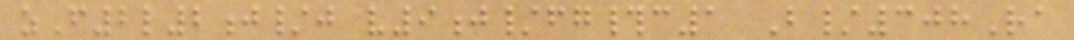zF2l2j/j v9j/fg#c1 B/308Ra
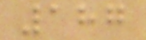187
